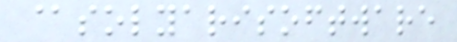@solyarisoftware
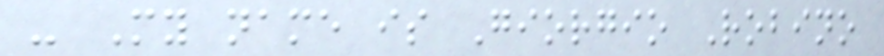- My name is Giorgio Robino
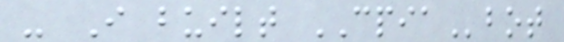- I built CPIAbot
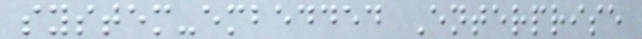system-embedded Enterprise
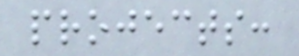projects:
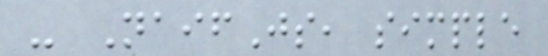- NaifJs, simple
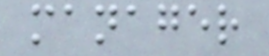manager
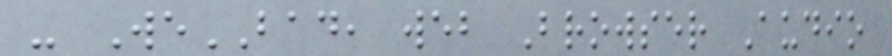- WeBAD, web Browser Audio
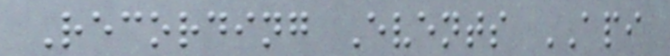Recording Events API
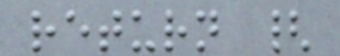return {
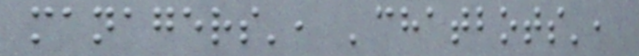managers', 'chatbots',
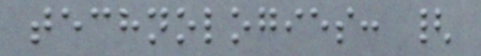technologies: {
